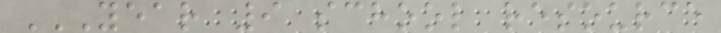YEAR 9 SCHOOL RESOURCE
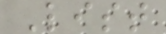List
